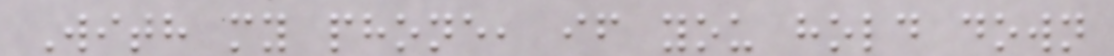With my phone, if you hold down
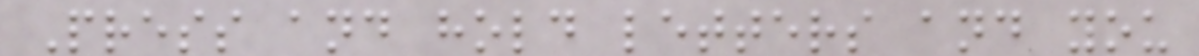Press and hold letters and you
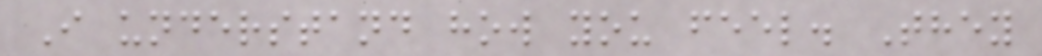I understand how you feel. They
